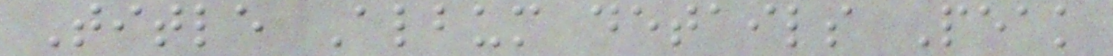Title Album details Peak
